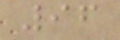96
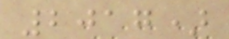2017)
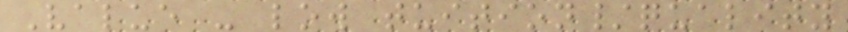Value - low tuition/quality
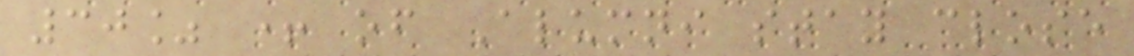30% + of Alumni stay close
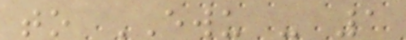to EWU - 1
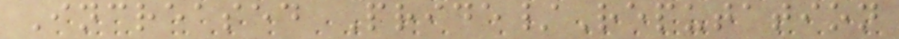Increased Pride/Reputation
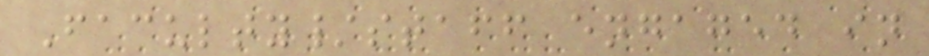Faculty/staff engaged in
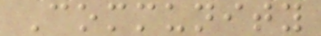Community
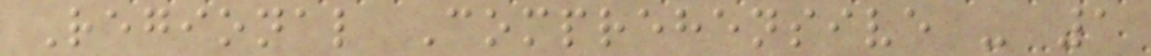Regional Comprehensive - 1
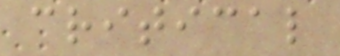critical
